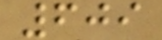609
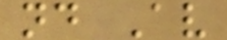nd Av
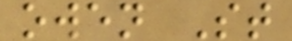owen St
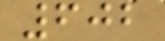602
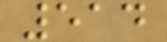514
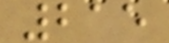215
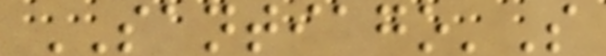SANTIAGO'S
